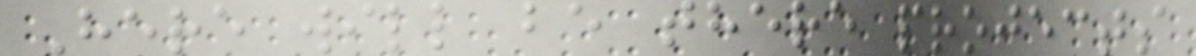Here will be there projects
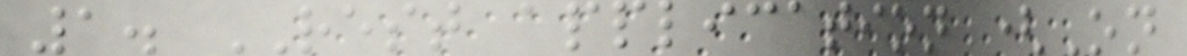1. REST application (On
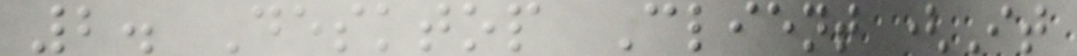2. Desktop Client (It
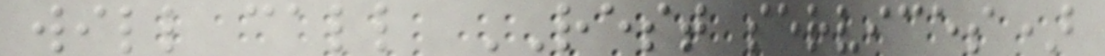will call REST services)
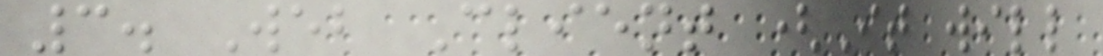3. Web Client (It will
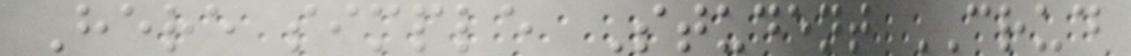Here simple Student CRUD
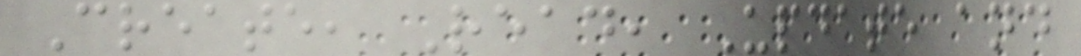Create, Read, Update and
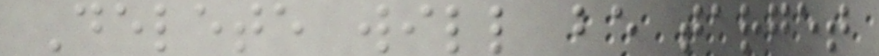Delete will be target
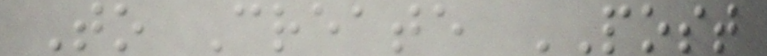To Create POST
